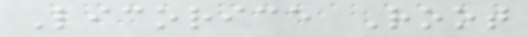Licorice Root
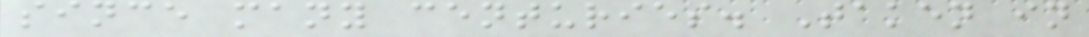since many centuries. Taken in
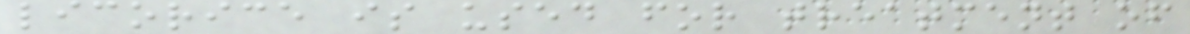licorice is used for treatment of
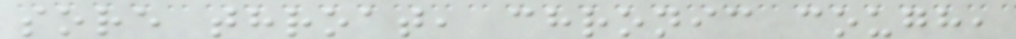sore throat, chronic cough,
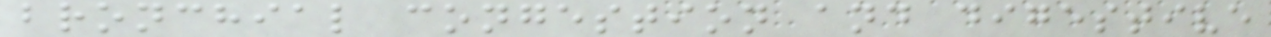bronchial congestion and digestive
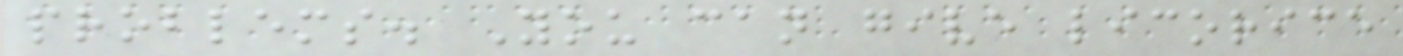problems. You can give licorice
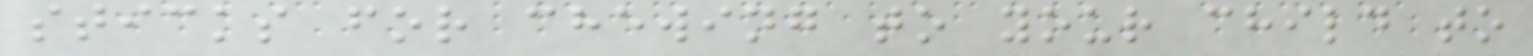sticks for chewing to your child to
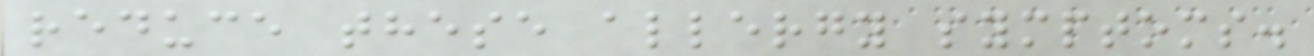reduce these allergy symptoms.
